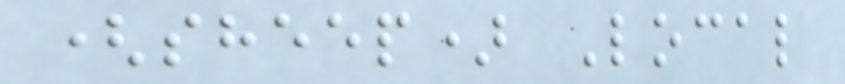(sheep) Local
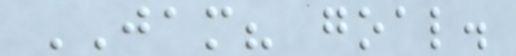JAM? goal.
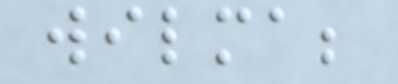wilma;
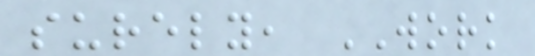surely, WORK
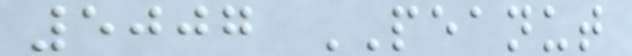5007 PEANUT
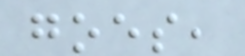goes,
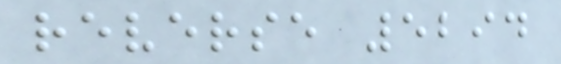reverse 5294
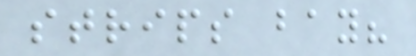strips bay?
